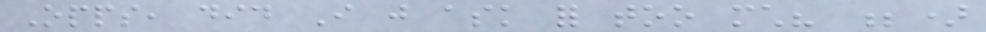Opps, did I just ask for too much? ;)
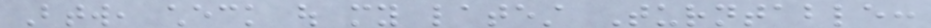Btw, check out my latest Turntable:
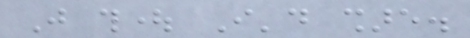Just thought I'd share.
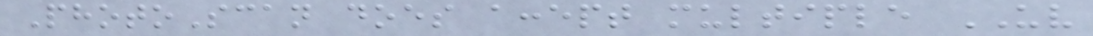PhotoScan does accept multiple UV
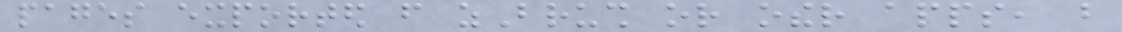pages exported from zBrush or other apps, but
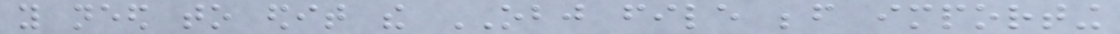you need to edit the OBJ file before importing
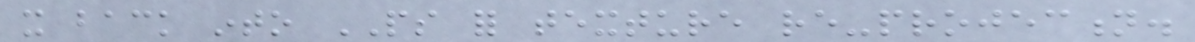it back into PS for texture re-projection.
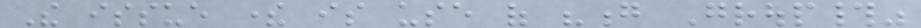The issue there is use of "g Group#"
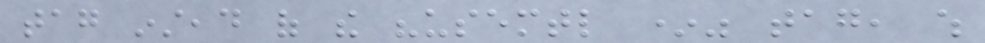tag instead of the "usemtl *" tag, which
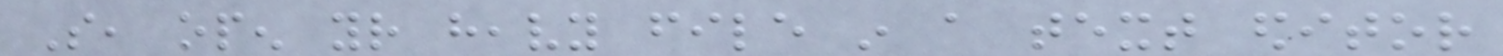So, open your heavy file in a text editor
